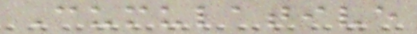Cumulative
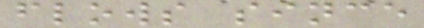flows since
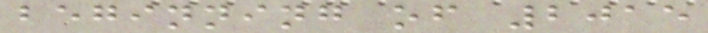beginning of 2015
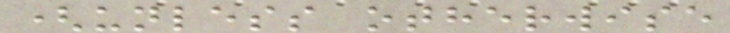(unless otherwise
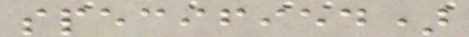specified)
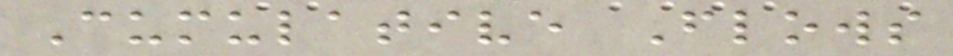Cumulative Flows
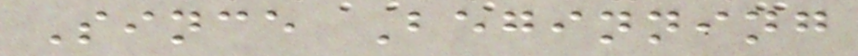Since Beginning
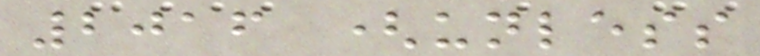2016 (unless
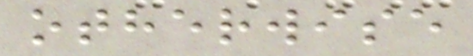otherwise
